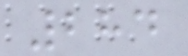284
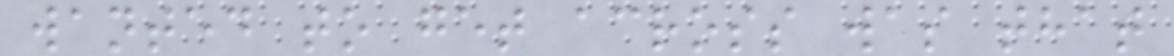wanted to get across was that
